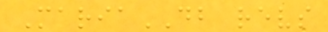MariaDB revs
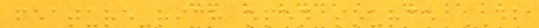feature-rich open source DB
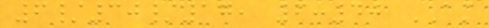6/30/17, 6:40 AM
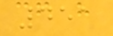451
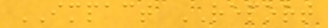IMPACT REPORT
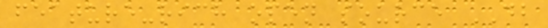feature-rich open source DB
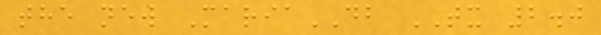the new MariaDB TX 2.0
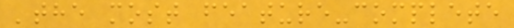'the most feature-complete
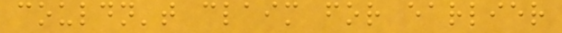couldn't claim for earlier
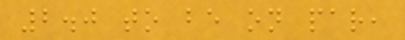2.0 to be on par,
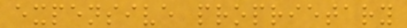expensive proprietary
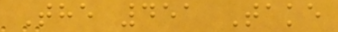The 451 Take
